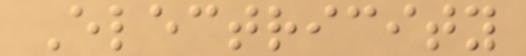Electricity
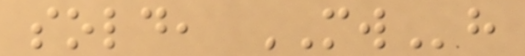sold, MWh
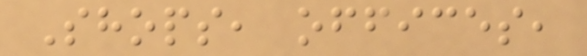Shops, offices,
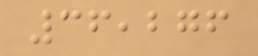36,276
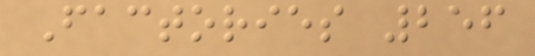Factories 256
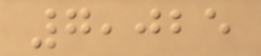7,025
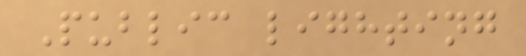Public lighting
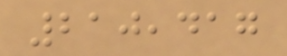210,417
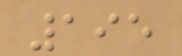195
